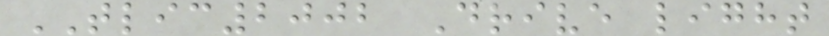TLIC2002 Drive light
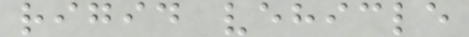rigid vehicle
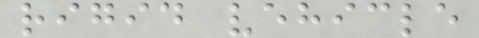rigid vehicle
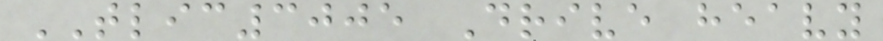TLIC3005 Drive heavy
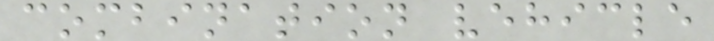combination vehicle
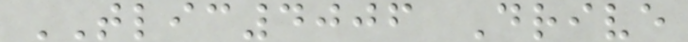TLIC4006 Drive
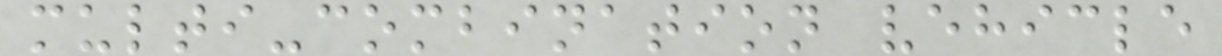multi-combination vehicle
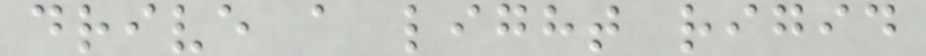drive a light rigid
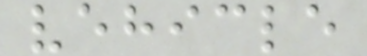vehicle
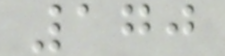170
